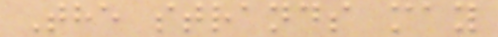The strands may
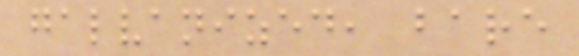galvanized, bare
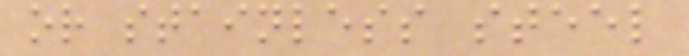or stainless steel
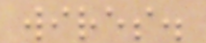wires.
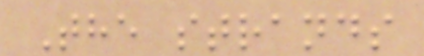The strands
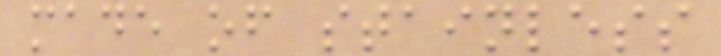made of stainless
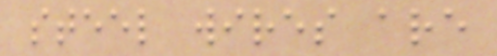steel wires are
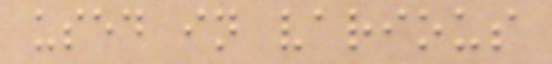used in various
